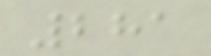281
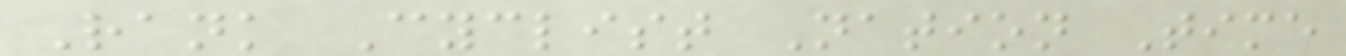Rank Cyclist Nation Time
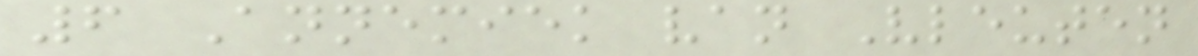6 Annemiek van Vleuten
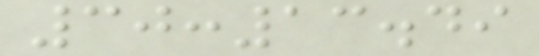30:13.49
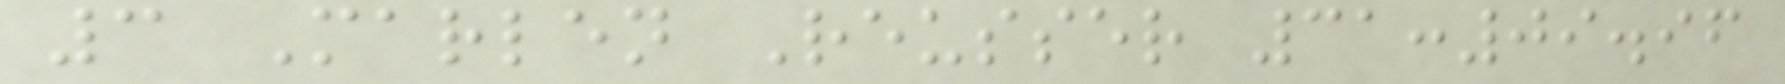3 Marlen Reusser 31:09.96
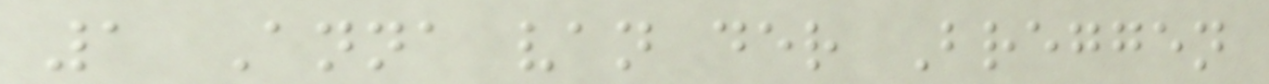1 Anna van der Breggen
